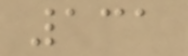131
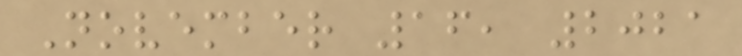November 16, 2021
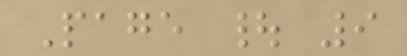Page | 9
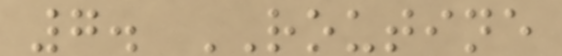7. ROUTINE
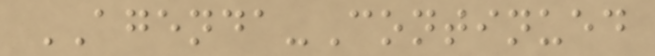AGENDA-Continued
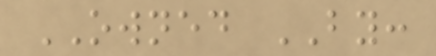OWNED BY:
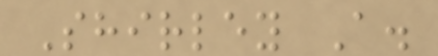Shirley A.
